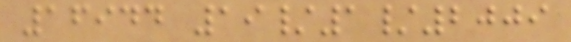16944 19/1/2009
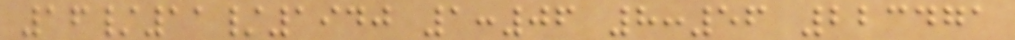16/11/1940 1:06 8:56 223471
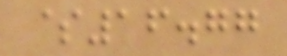$16.77
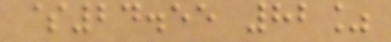$24.55 82%
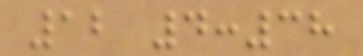12 4:38
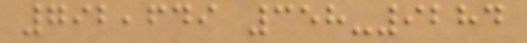792,649 358-9284
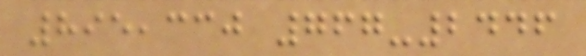895,330 767-2446
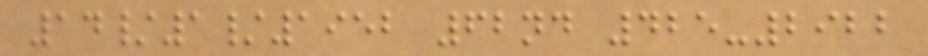14/1/1952 62nd 425-2922
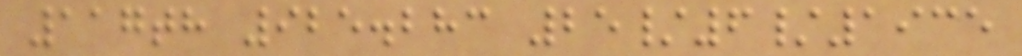117th 925.283 25/6/1935
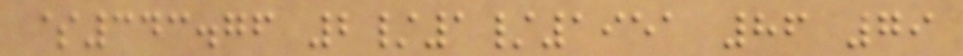$343.76 2/1/1951 86 79
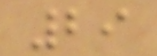29
